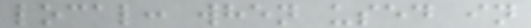local: when used in
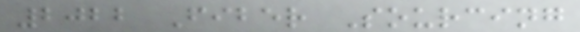2022 Fiber Sourcing
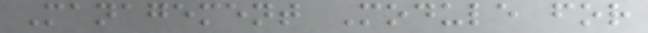Management Module for
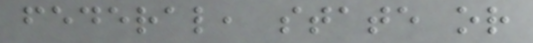federal, state or
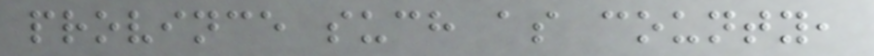province such as county,
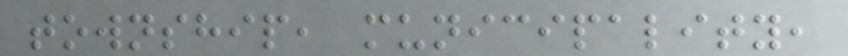township, municipality,
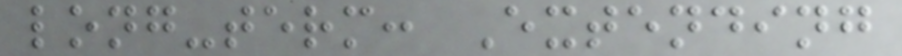long-term: Extending
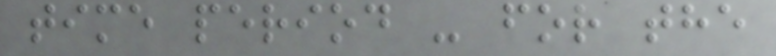time period - for the
